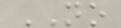NO
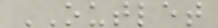OUTLET
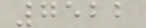7522
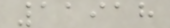11918
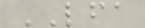LFA
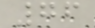76
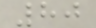80
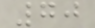70
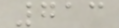713
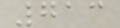713
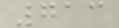713
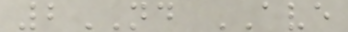2ND AVE
